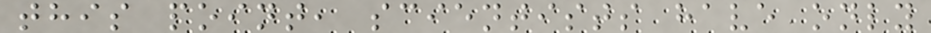this point, scientists have only
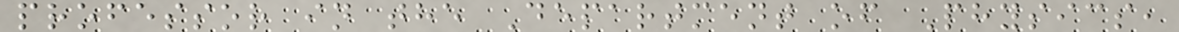professor in the Department of Physics,
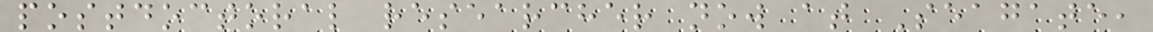postdoctoral researcher now at Seagate,
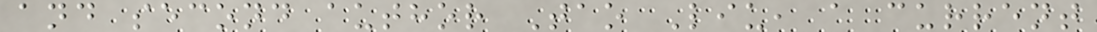and second author Tao Liu, a current
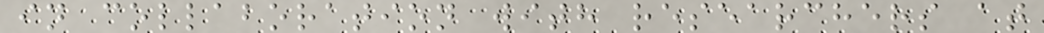in collaboration with researchers at
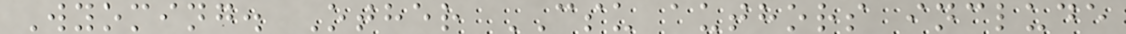Wyoming. Other CSU authors include
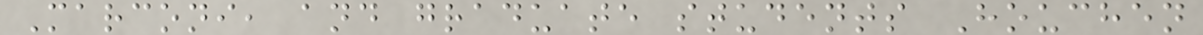Marconi, and graduate students Houchen
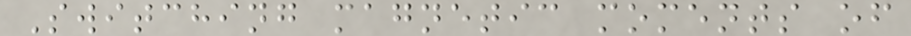Switching magnetic moments of
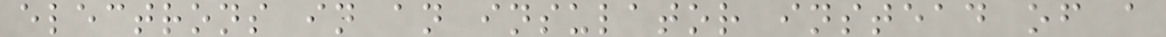electrons in an insulator instead of a
